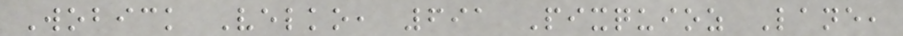Wobick Velko, 691 Pixquioz Lane,
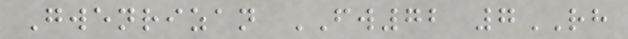Gwenrizan FW72 7RH
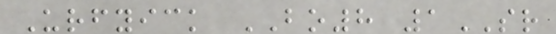Urfyick BO8 1SR
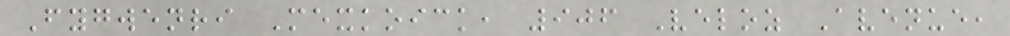Fygwenri Mexkoick, 906 Veloz Avenue,
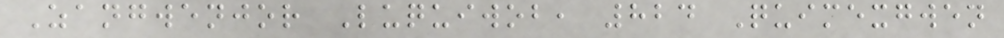Zangwenjor Luquiwob, 824 Quimexgwen
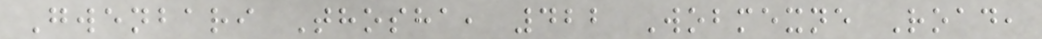Gwenbari Thosha, 422 Wobmexne Road,
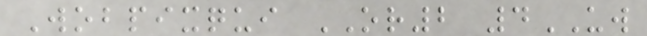Wobpixqui OR2 4UW
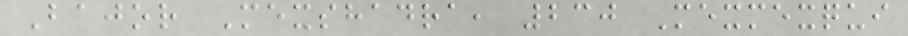Bajor Mexshadra, 230 Mexmexqui
